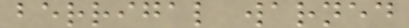berrigal warned
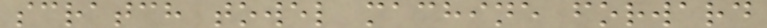scratch towel machine forward
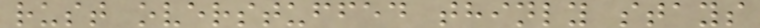rust overstuffed thinly stays
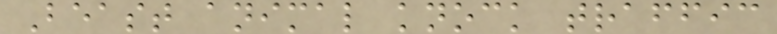Beast animal knock traffic
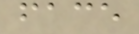face
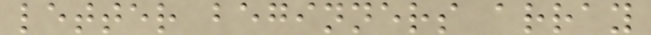letter beginners array
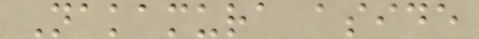Nakamura aside
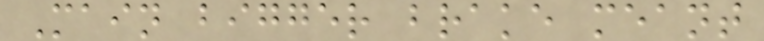Main bigger brake meant
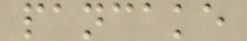pancake
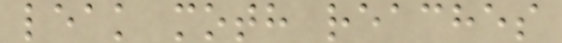leak moth reaches
